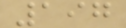197
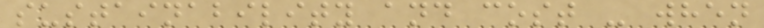sustainability and cost - when
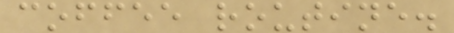coffee routine.
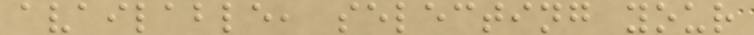available, selecting your
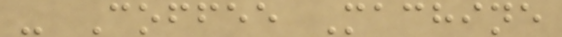- Coffee Machine
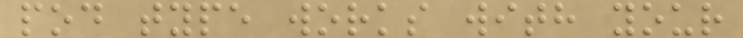pod type works with your
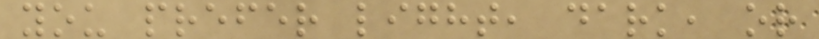you prefer light, dark, or
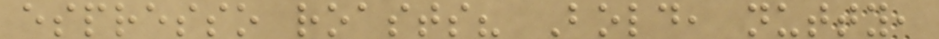espresso roasts? Bold, nutty,
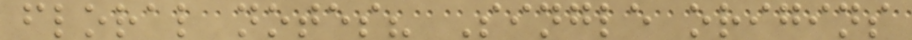floral notes? Single origins
